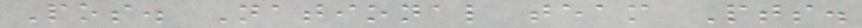Pos. National team Pts.
